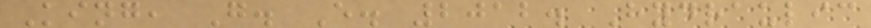King, G. E. 2012. Hydraulic
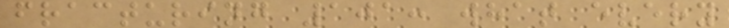fracturing 101: what every
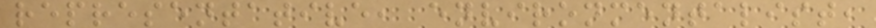representative, environmentalist,
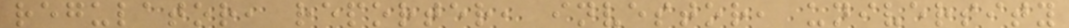regulator, reporter, investor, university
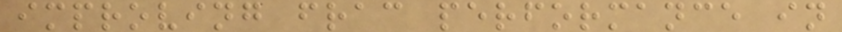improving frac performance in
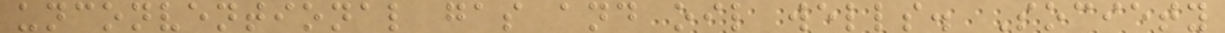unconventional gas and oil wells. Society
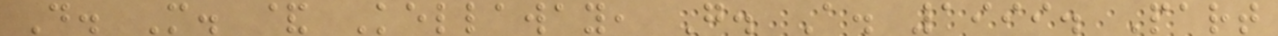D. M. & Kellaway, G. A. 1999. Part
